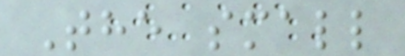The small
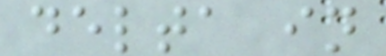delta in
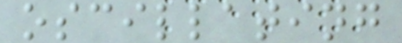oscillating
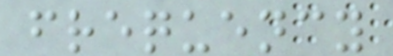frequency
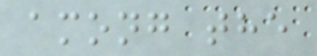among the
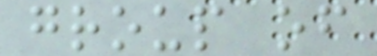group of
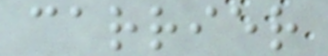carrier
